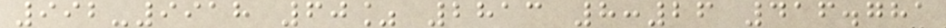992-9918 60% 2813 8:26 416.781
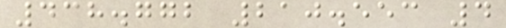438.772 210.553 4
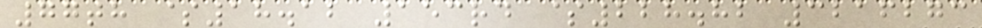77th $18.12 153rd $228.82 3216273
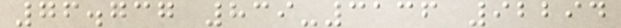76.737 839-3136 92294
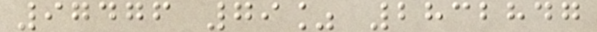97476 79% 2832847
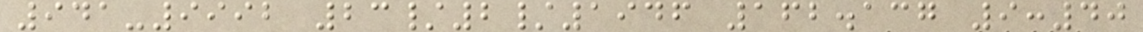941-9992 23/2/1946 162.137 9:40
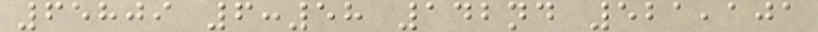65809 6:58 142nd 521,101
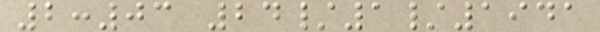2:03 24/1/1941
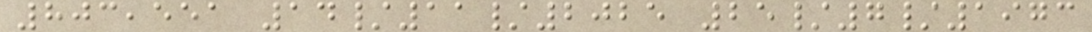803,551 14/11/2025 25/7/1973
